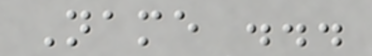Name ...
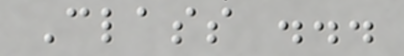Class ...
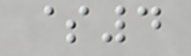$4
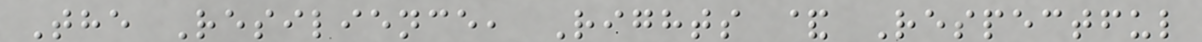The Resilience, Rights & Respectful
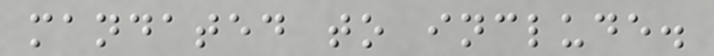mandated to include.
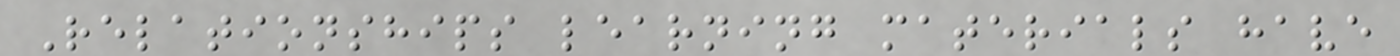Relationships learning materials have
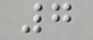7
